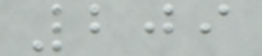209
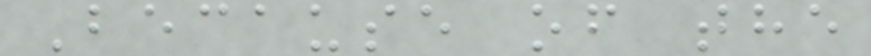Because of the
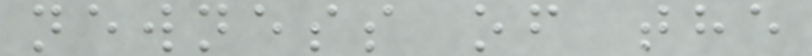newness of the
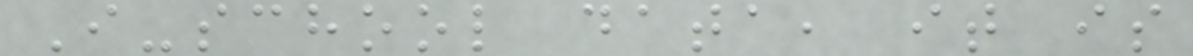I-school data, it is
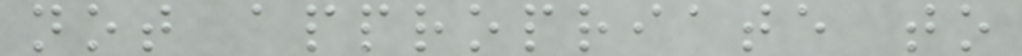not appropriate to
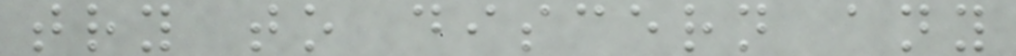try to discern any
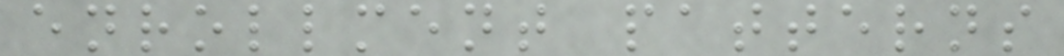enrollment patterns
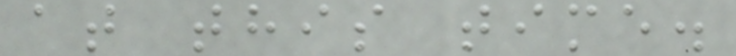at this time.
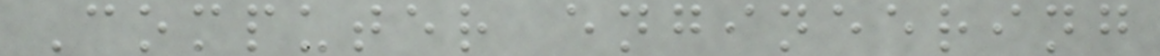Computer engineering
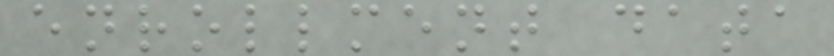enrollment data
